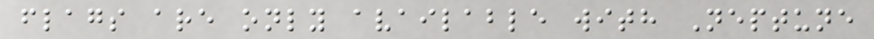flags are only available with Neptune
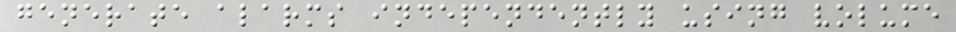generate alarms independently using volume
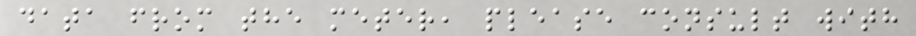data from the meter, please consult with
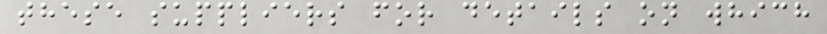these suppliers for details on which
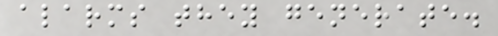alarms they generate.
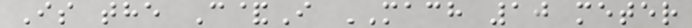Is the C&I MACH 10 meter
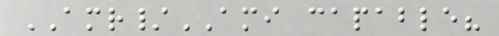AMR/AMI capable?
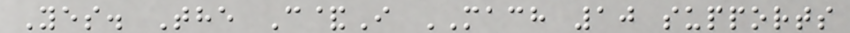Yes. The C&I MACH 10 supports
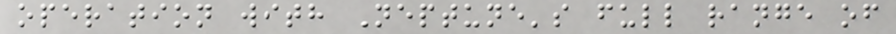operation with Neptune's full range of
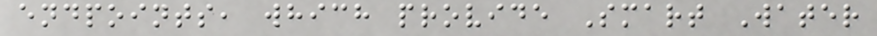endpoints, which provide Smart Water
